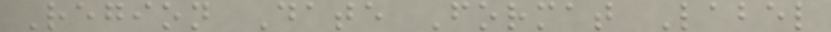Region Date Format Label
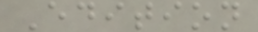Edition
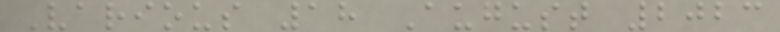Various 18 August 2023
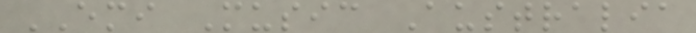EMI Music Australia
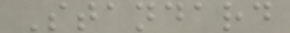Standard
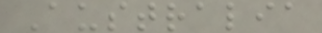Australia
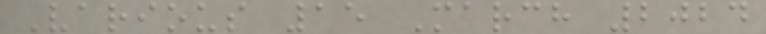Various 15 March 2024
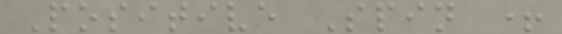Positive Spin +
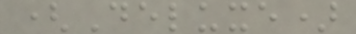(Deluxe)
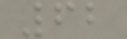62
